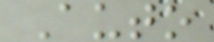Auto
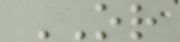OR
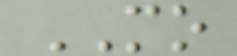MO
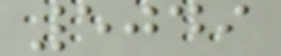5049
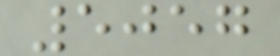5057
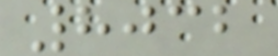8032
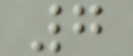7
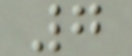7
